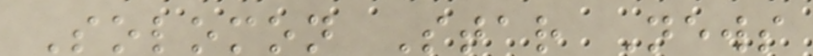Solomon Star News
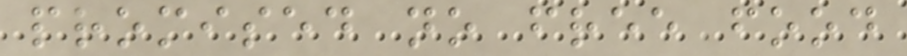promised no free food
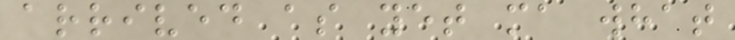arrived as yet ma what
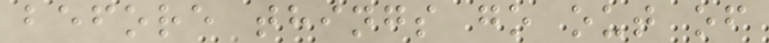before things go out of
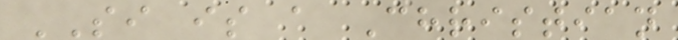SI is a Christian
